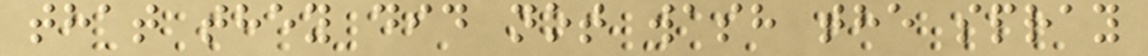that they did not wash the spray
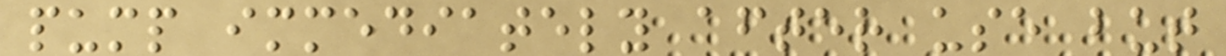pump immediately after use but
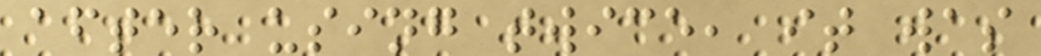after using twice, it was
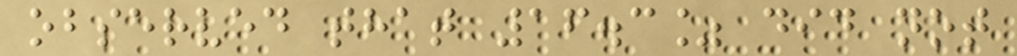observed that 16.3% did not
